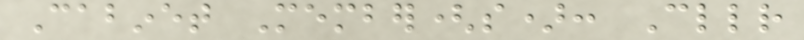Cabinet Member(s): Cllr
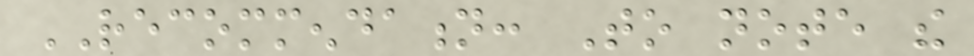RECOMMENDATION: To note the
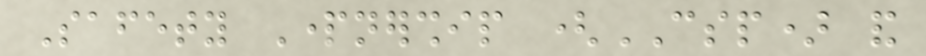Safety Partnership (CSP) and
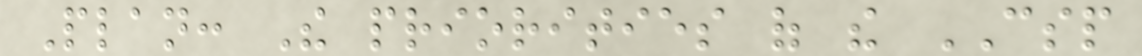Plan: The priorities of the CSP
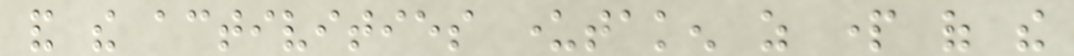and the activities undertaken as part of the
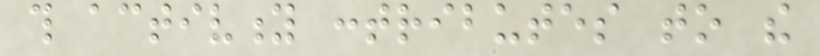this activity contributes to the
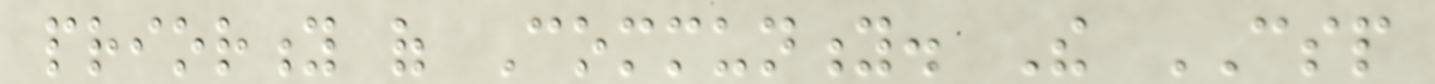priority of Community. The CSP
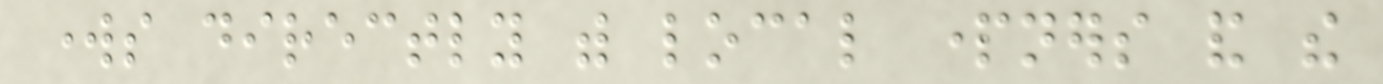works directly with local partners and the
